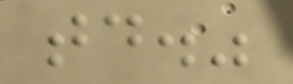today."
